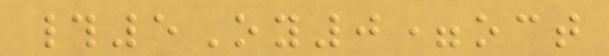#5Oy0=oct
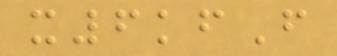x6kfF
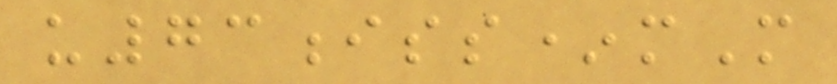u73iss*mM
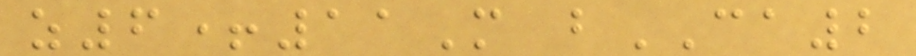z6+11M bCA2
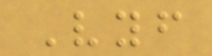Vyf
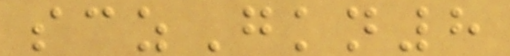sczGkn8
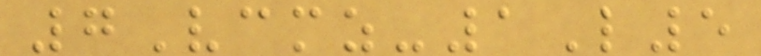7Vcmz-1L5
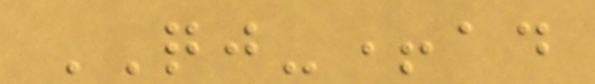QJ-+ad
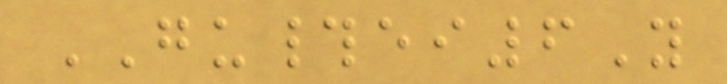GU#ei6Y
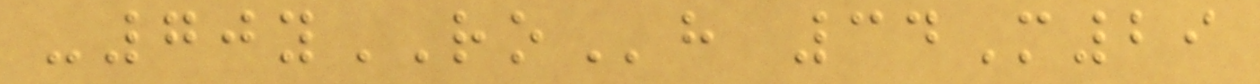-70yROh 34M29
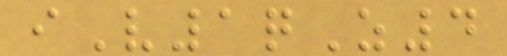iV1qZ4
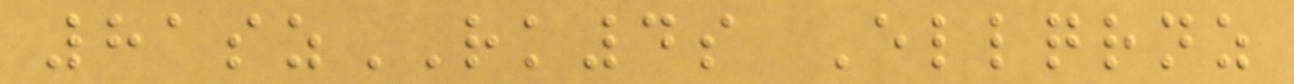81szRK4s Ellqrnz
